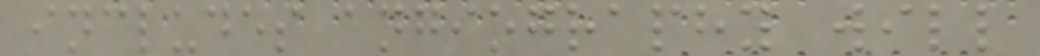includes angiography will
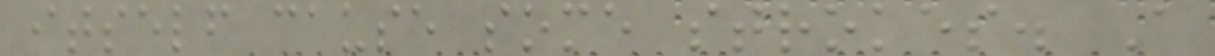itself cause some strokes. A
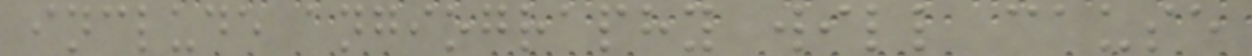include angiography will cause
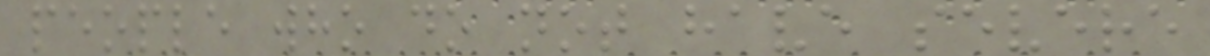people who do not have severe
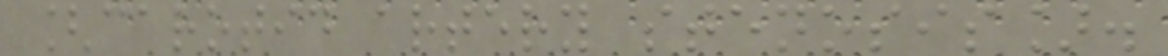[carotid artery stenosis].
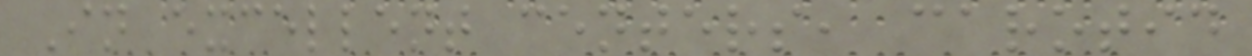In excellent centers, carotid
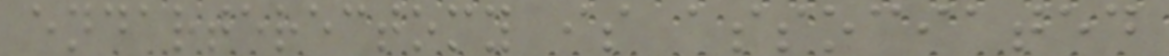endarterectomy is associated
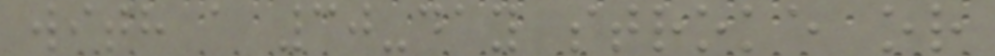with a 30-day stroke or
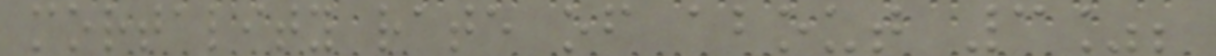mortality rate of about 3%;
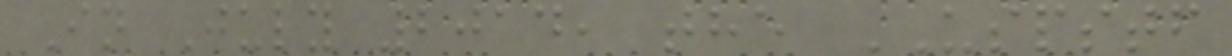In July 2014, the USPSTF
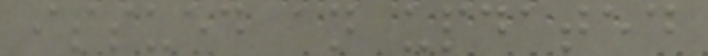issued an updated
